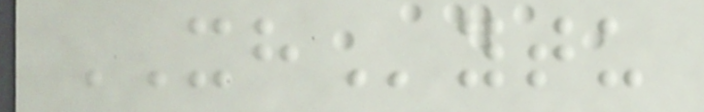XHytu
